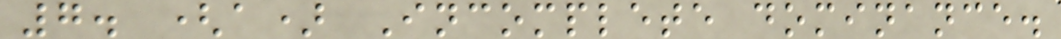7. (a) Incomplete dominance.
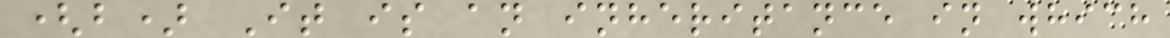(b) It is an inheritance in which
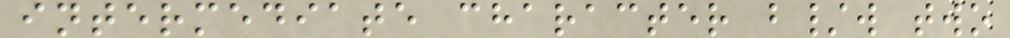intermediate character b/w two
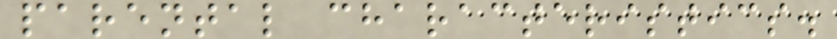parental characteristics.
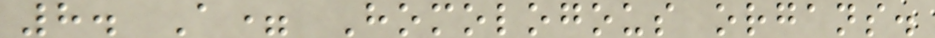8. A= Homologous organs.
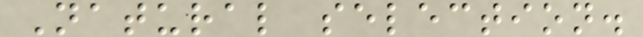Natural selection.
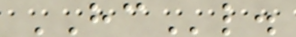HCl.
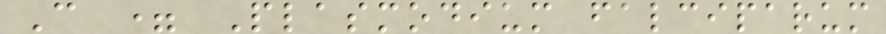C = Plasmodium falciparum
